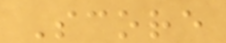Score
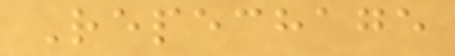Repechage
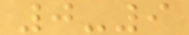0-9
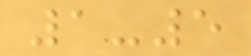1-5
